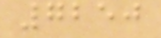7250
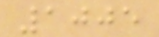1005
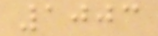1003
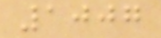1007
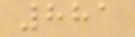881
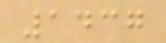1437
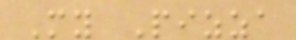My Pizza
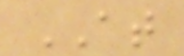AT
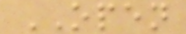OPEN
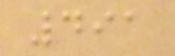491
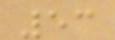53
